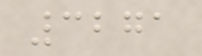3271
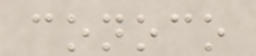conoco
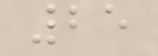25
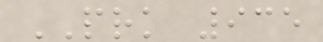PRK 935
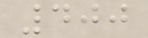400
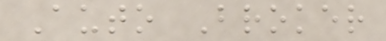Auto Broker
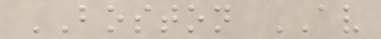BOSTON AV
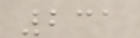231
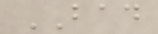BAD
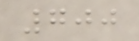700
